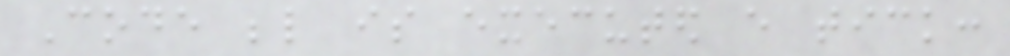Code below is executed every tick:
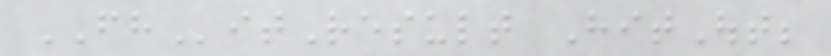FHitResult HitOut;
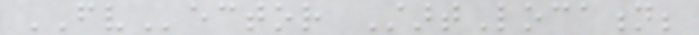FVector StartLocation;
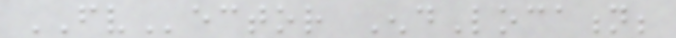FVector EndLocation;
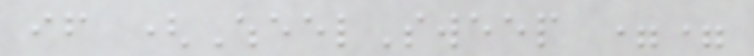if (WheelSweep ==
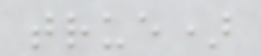true)
